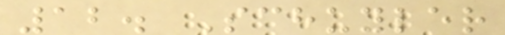12. Schuyler
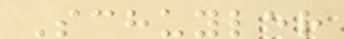Schuyler
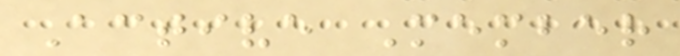Active Member
